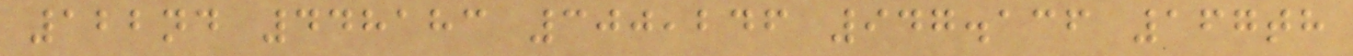122nd 448183 300,246 947.136 167th
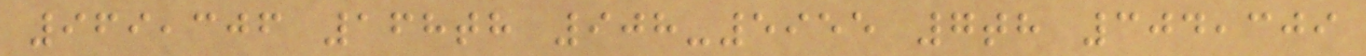969,306 168th 908-5955 7th 304,309
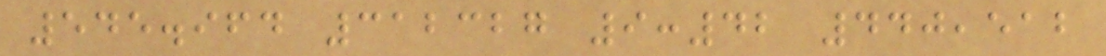545.964 312327 9:42 440,512
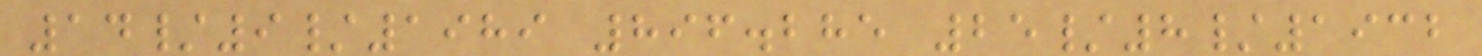14/9/1989 896.285 25/8/1932
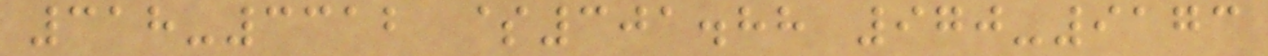318-3312 $301.88 970-9173
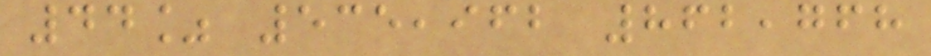44% 535,962 862,768
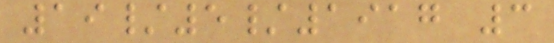19/5/1917 3
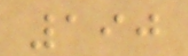190
